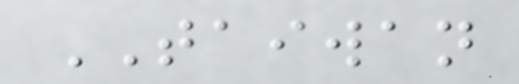TAIWAN
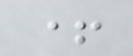+
